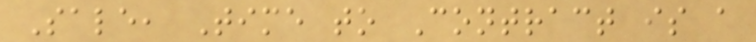Sale, Time to Contract is a
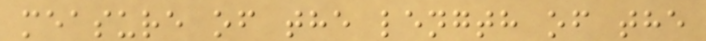measure of the length of the
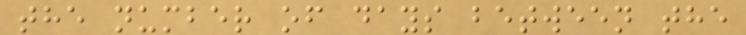the number of days between the
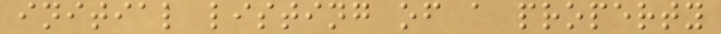initial listing of a property
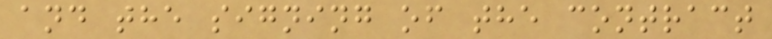and the signing of the contract
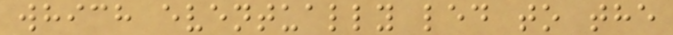which eventually led to the
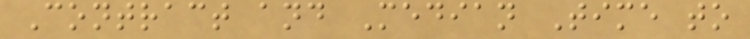Contract and Median Time to
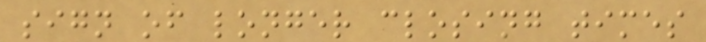sign of longer closing times
